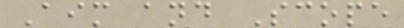Aim and Scope
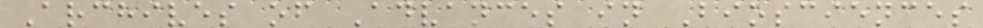Archives of Advances in Biosciences
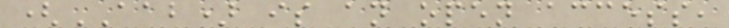(AAB) is an open access,
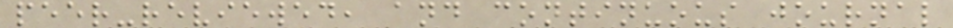peer-reviewed, and continuous journal
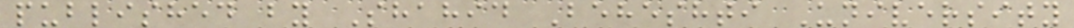published by Shahid Beheshti University
